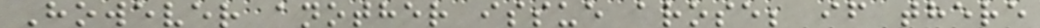However another issue arose; if there
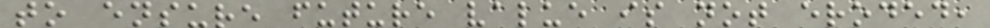to ensure future value is not eroded,
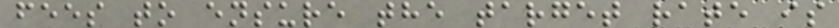fees to ensure the target rate is
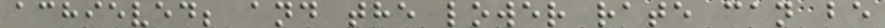achieved; and the lower rate can be
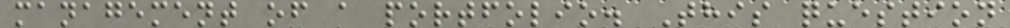management of a portfolio. This question
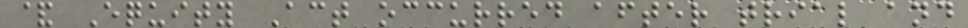& Equity Act occurred after trial and
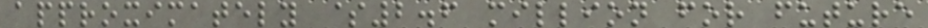approximately $2.6 million for future
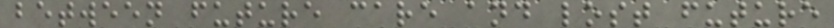between future care and lost future
